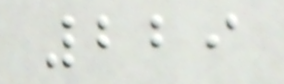229
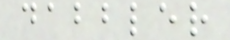dabbler
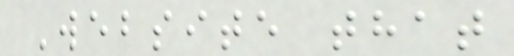Website that
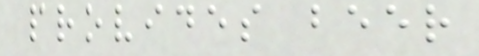provides beer
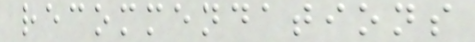recommendations
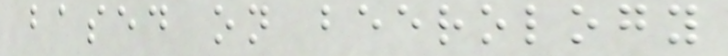based on beerology
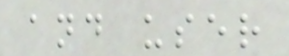and user
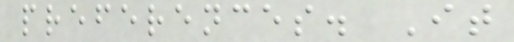preferences. It
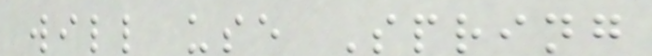will use Spring
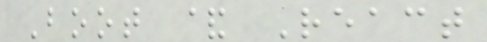Boot & React
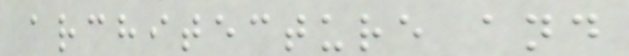architecture and
